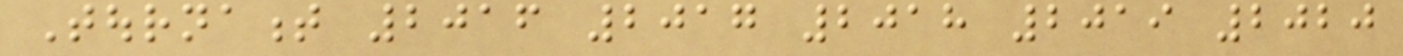Tournament 2016 2017 2018 2019 2020
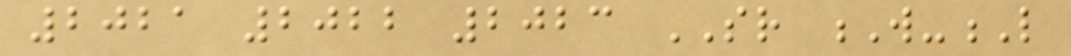2021 2022 2023 SR W-L
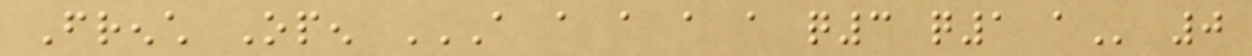French Open A A A A A Q3 Q1 A 0
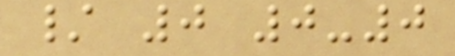/ 0 0-0
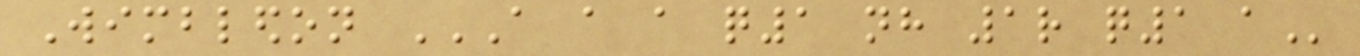Wimbledon A A A Q1 NH 1R Q1 A
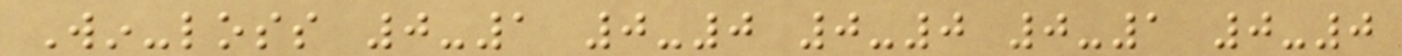Win-loss 0-1 0-0 0-0 0-1 0-0
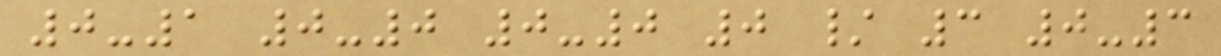0-1 0-0 0-0 0 / 3 0-3
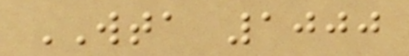WTA 1000
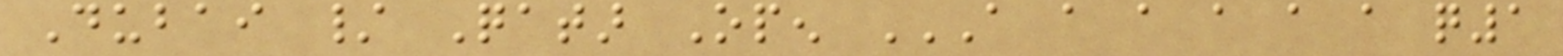Dubai / Qatar Open A A A A A A Q1
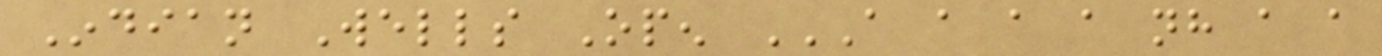Indian Wells Open A A A A NH A A
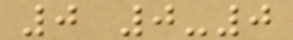0 0-0
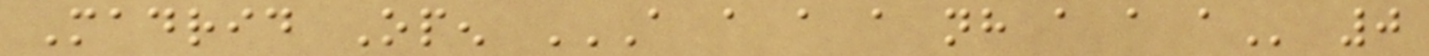Madrid Open A A A A NH A A A 0
